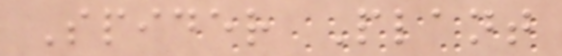Spider Plant
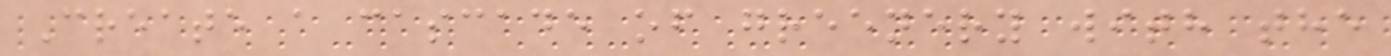Create a cascade of greenery with the
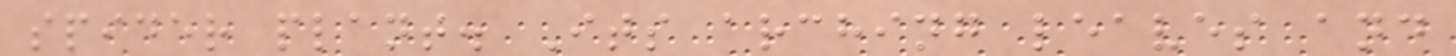spider plant. Its arching leaves and
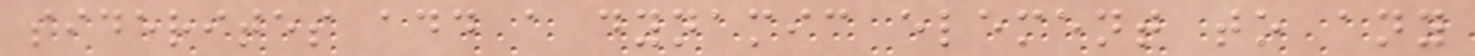siderites add a dynamic element to any
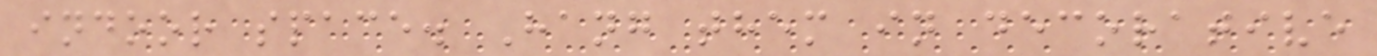indoor space. Hang them in decorative
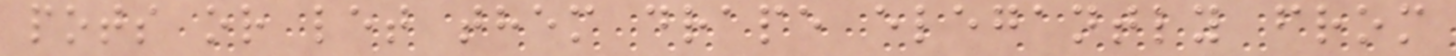pots or let them drape elegantly from
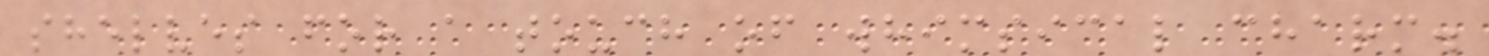shelves for a touch of whimsical charm.
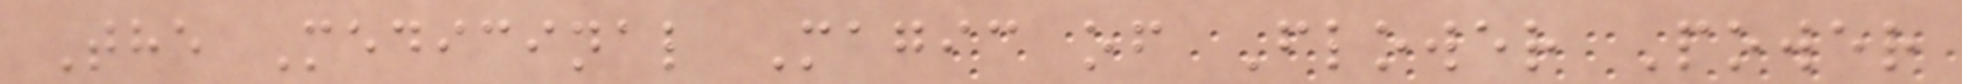The Medicinal Magic of Flower Power
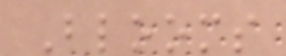Blooms
